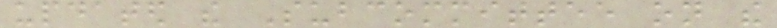updated the Subcommittee on the
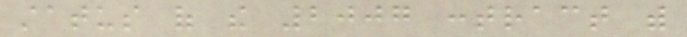status of the 2007 contract with
